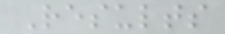Results
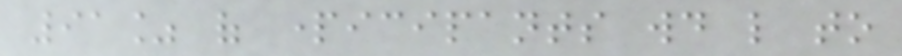91% of participants would like to
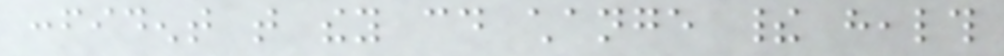confident that they could change their health
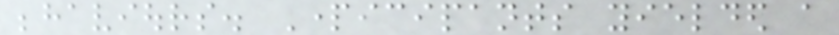behaviours. Participants yielded a
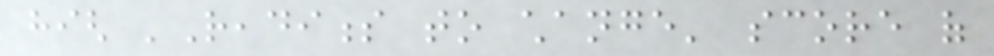high 'Readiness to change' score of
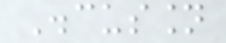Discussion
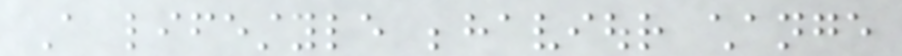A lifestyle behaviour change
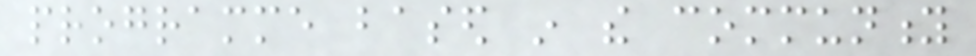programme based in the community
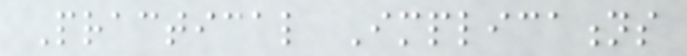Practical Implications
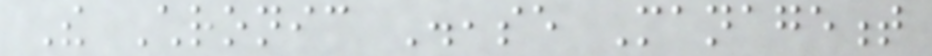The Chronic Disease Management
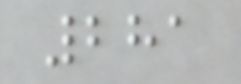281
